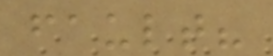fault?
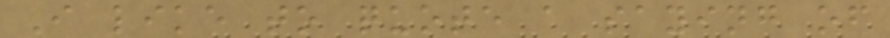I like to quote a saying of
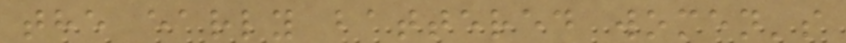the early battered women's
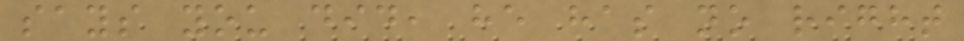says you did, he has no right
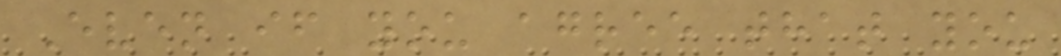Even if you agree that you
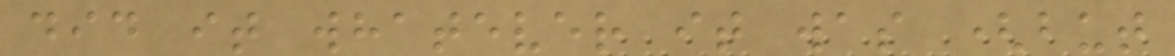did it whatever it was (but
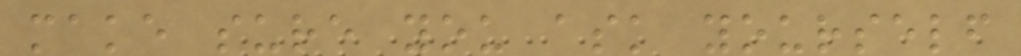make sure you ask yourself
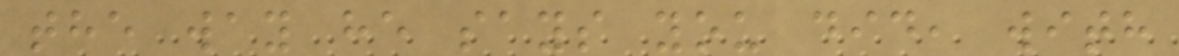the way he says you did, with
